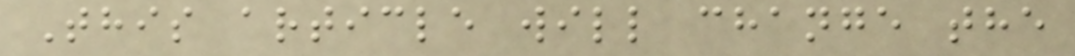This article will change the
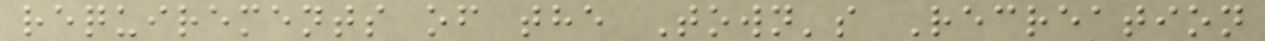requirements of the Town's Recreation
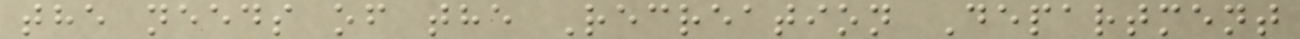the needs of the Recreation Department
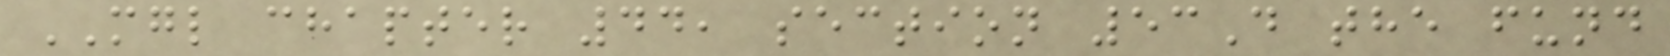MGL chapter 44, section 53D the fund
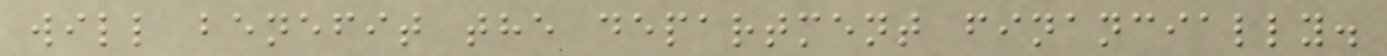will benefit the department financially.
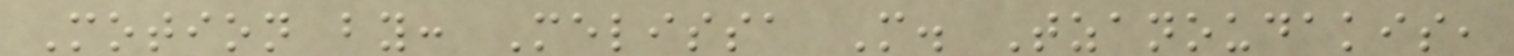Motion by: Melissa M. Tzanoudakis,
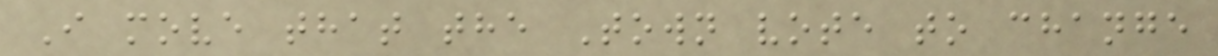I move that the Town vote to change
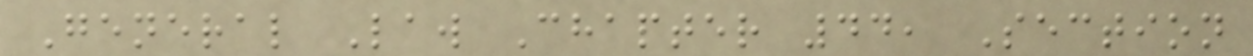General Law Chapter 44, Section
